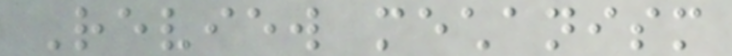Review mechanism
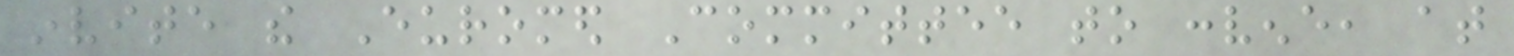invite the Euromed Committee to convene, at
